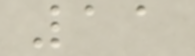11
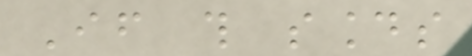If this sounds
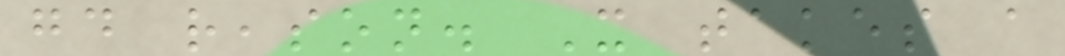good reason. It takes a
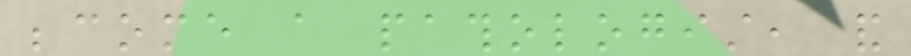become a pathologist, and
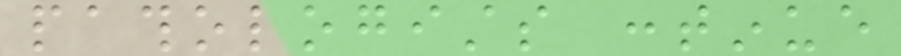pathologists continue
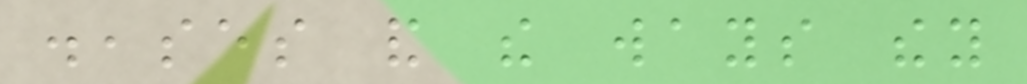diseases and the ways they
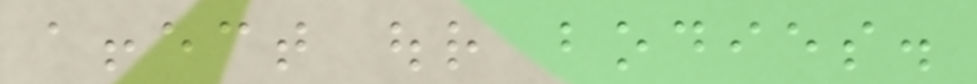affect our bodies.
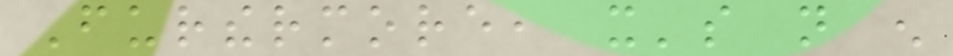Furthermore, it's not enough
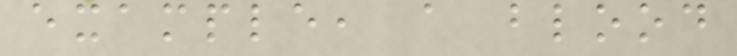example, a blood
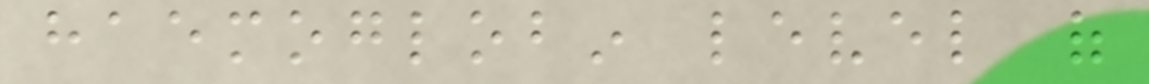haemoglobin level of
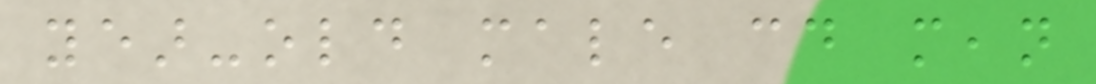year-old male could mean
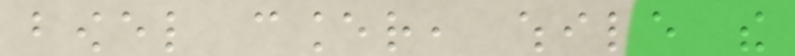bowel cancer, while the
